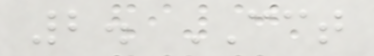2. CCT
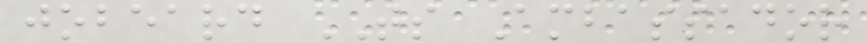jobeard TS Ambassador
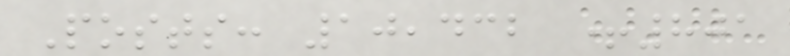Posts: 10,432 +801
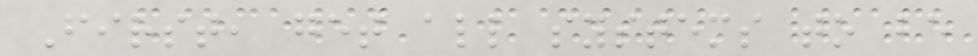First, get all systems to be
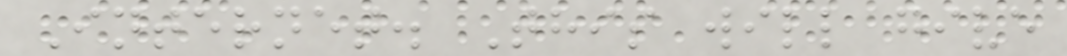Internet. This will give
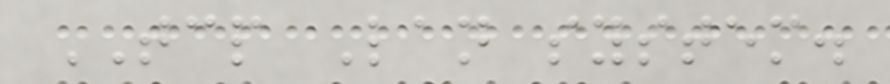TCP Lan system.
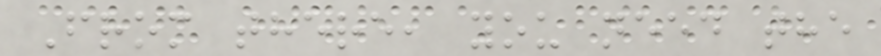From there, you need the
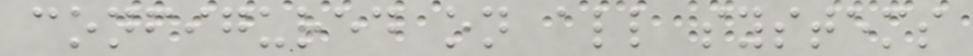configured on all systems
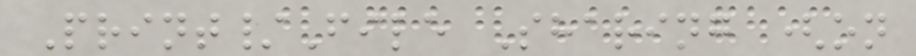Print/File Sharing (on
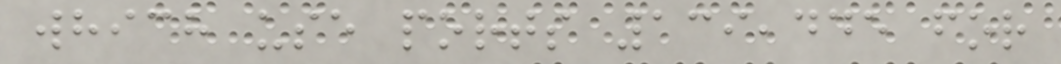which use ports 139,445 for
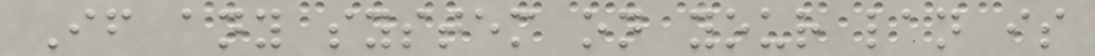If any system on your lan is
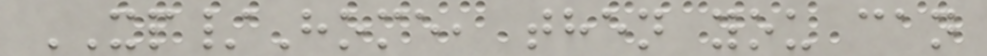XP/Home, then you can
